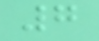7
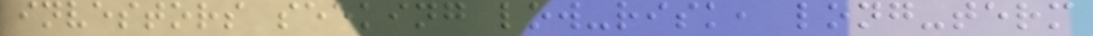investors seeking low-risk, long-term
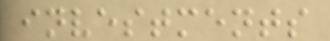investments
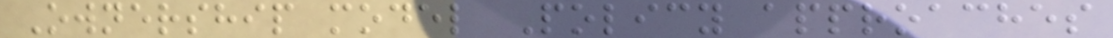Ownership model Policy approaches
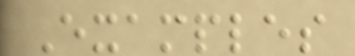Examples
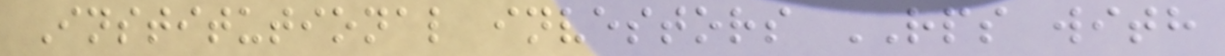Institutional investors RPS with
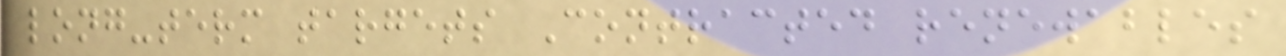long-term targets Contracted renewables
